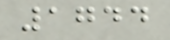1744
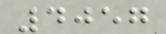4057
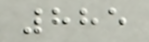885
